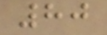80
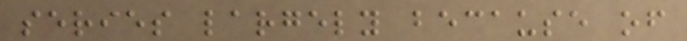series largely because of
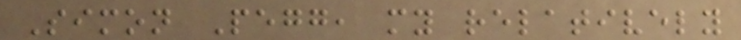Simon Pegg, my relatively
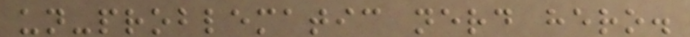un-problematic nerd hero.
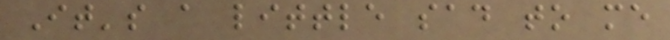It's a little sad to me
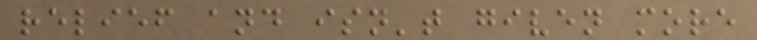relief and isn't given more
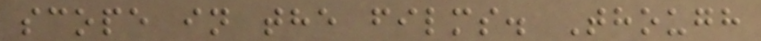scope in the films. Though
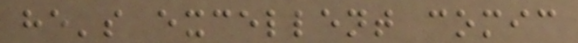he's excellent comic
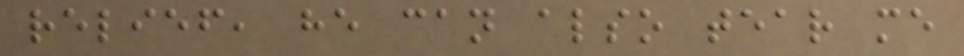relief, he can also tear me
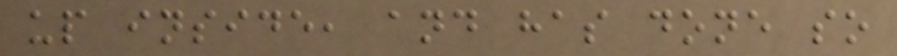up inside, and has done so
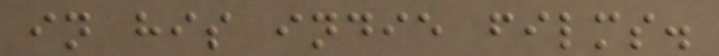in his indie films.
